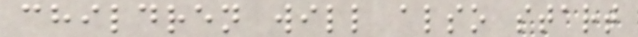children will also start
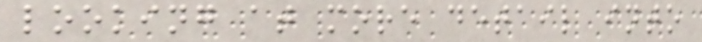looking at more detail into
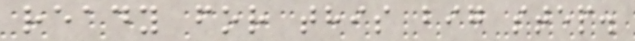ready for this big step.
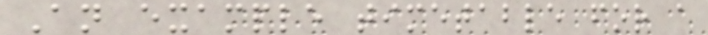An example timetable for a
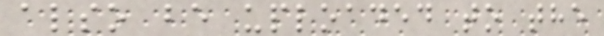also be uploaded to the
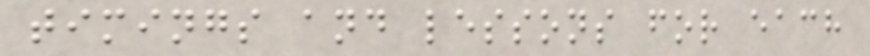timings and lessons for each
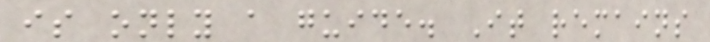is only a guide. It remains
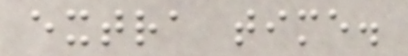extra time.
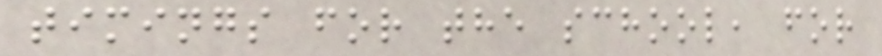timings for the school, for
